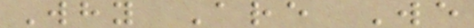Why Are We
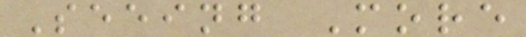Seeing More
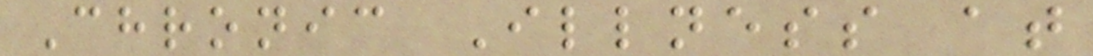Chronic Illness at
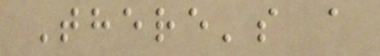There's a
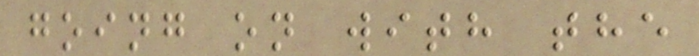going on with the
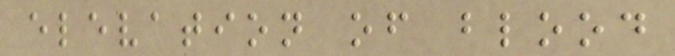elevation of blood
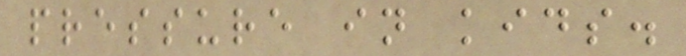pressure in kids.
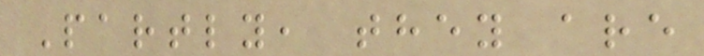Partly, they are
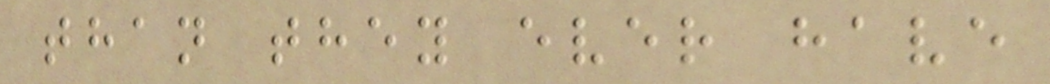than they ever have
